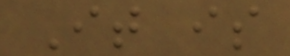It is
